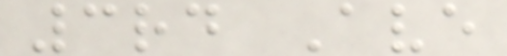3rd Ave
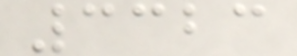3323
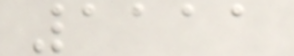1111
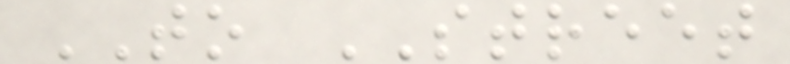TO STREET
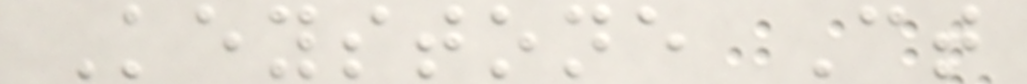Keystone Ct
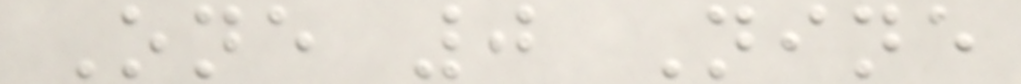One 0 Nine
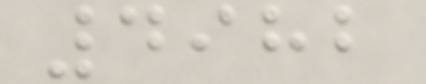4982
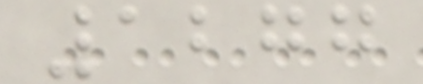1277
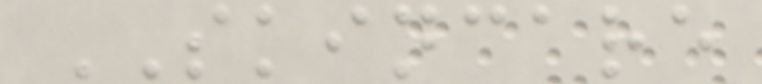SKINCARE
